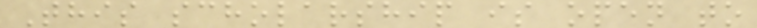This scholarship is open to
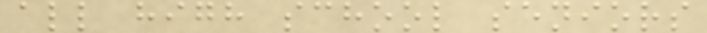all high school seniors
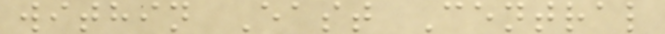within East Central
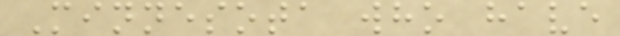Minnesota who have
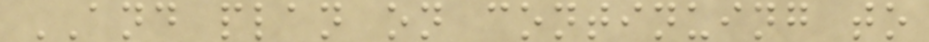AND plan on continuing to
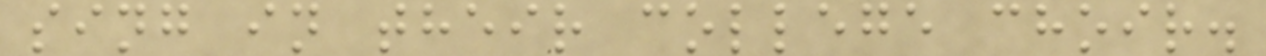sing in their college choir.
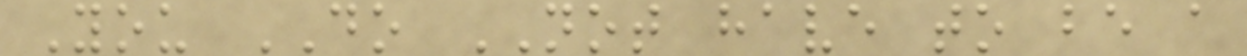You DO NOT have to be a
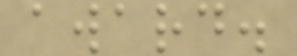award.
